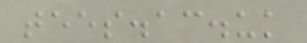tees.ac.uk
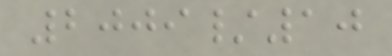2009/10
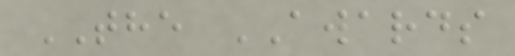THE AWARDS
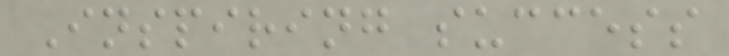Inspiring success
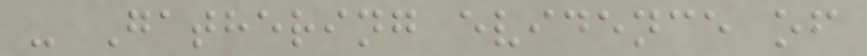- Gathering evidence of
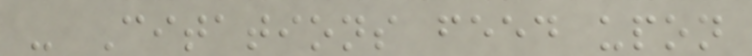- Citations feed upon
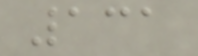131
